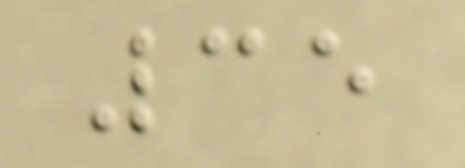35
